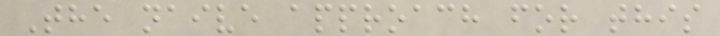The naive approach for this
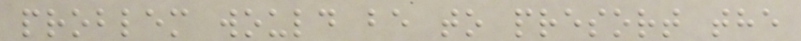problem would be to presort the
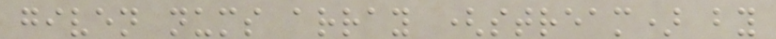given nums array (stream) by
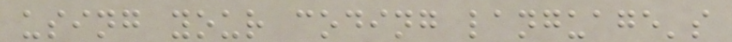using your coding language's
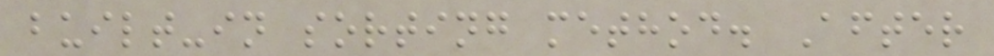built-in sorting method. After
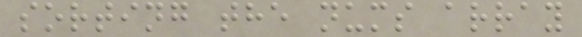sorting the nums array
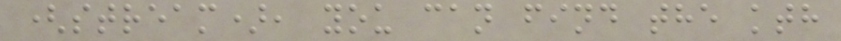(stream), you can find the kth
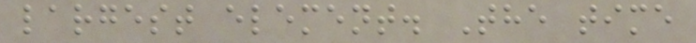largest element. The time
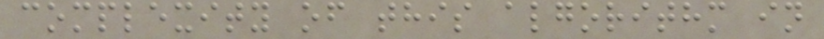complexity of this algorithm in
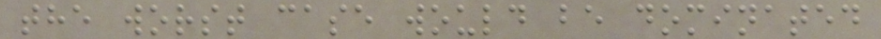the worst case would be dominated
